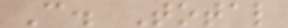C. Total
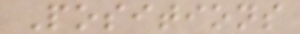Positions
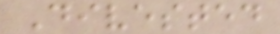Divested
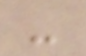-
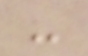-
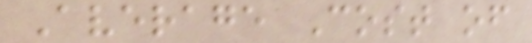Average Cost of
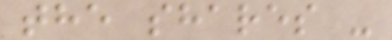the shares -
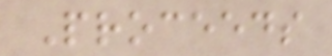Proceeds
